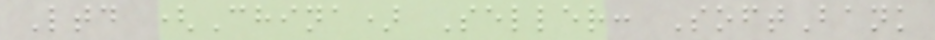Ltd (China) Seller: SoftBank
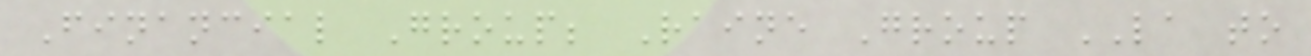Financial Group; Raine Group LA to
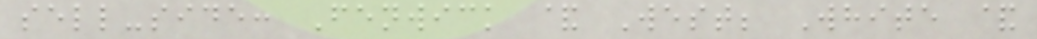sell-side: Fenwick & West; White &
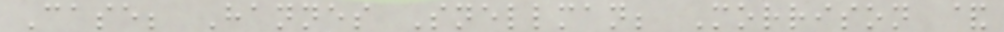Case; Hannes Snellman; Morrison &
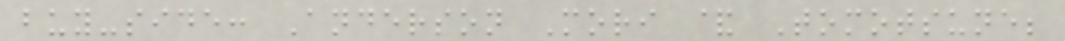buy-side: Anderson Mori & Tomotsune;
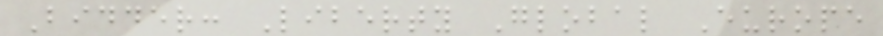Bidder: Liberty Global Europe
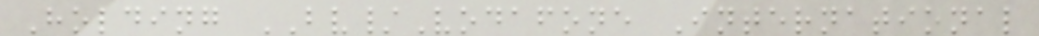Holding BV/Vodafone International
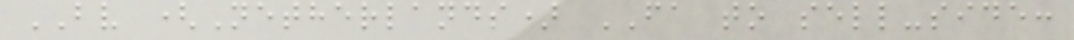BV (Netherlands) FA to sell-side:
